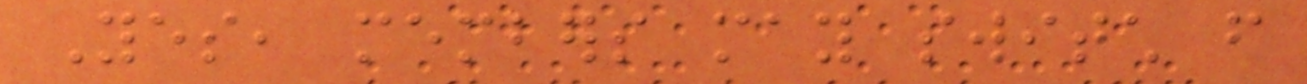Yes, members may switch from
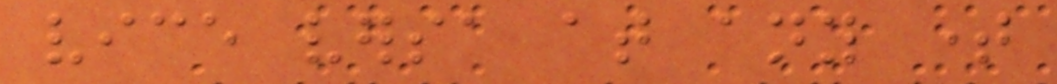vice versa at any time
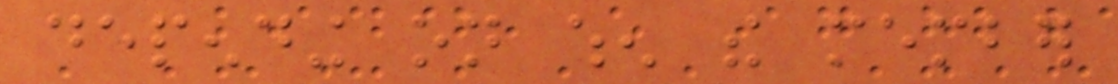depending on when the member
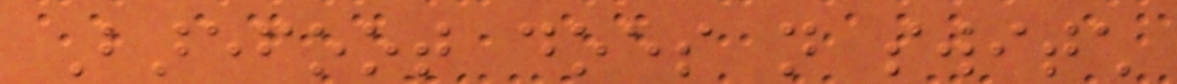Barefoot does not switch
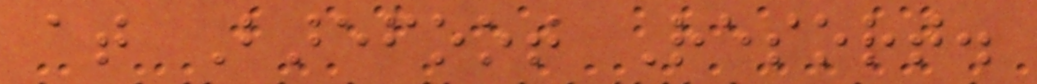at Barefoot Resort.
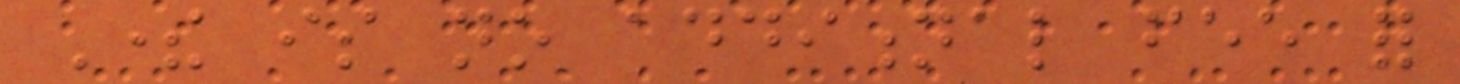There is no additional fee for
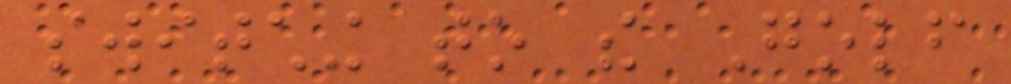switching to the Golf
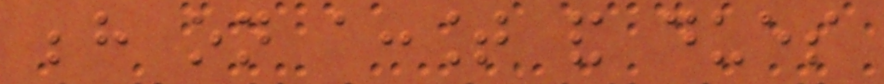behind on account and dues
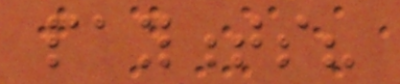payments?
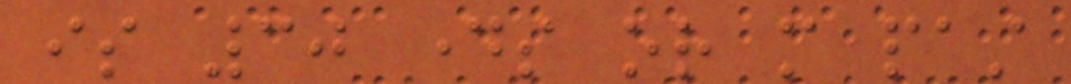is 30 days or more past
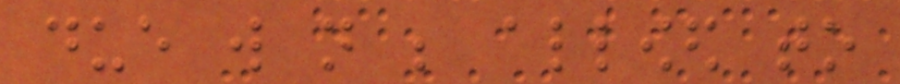due will not be allowed to
